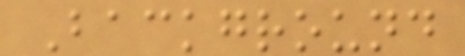Background
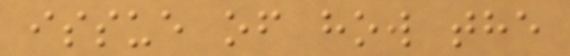issue of how the
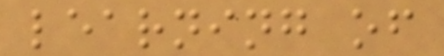learning of
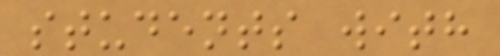students with
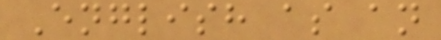English as an
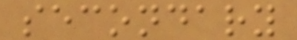secondary
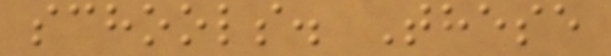schools. These
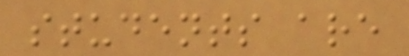students are
